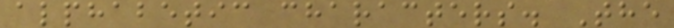alphabetic characters. The
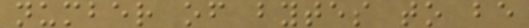number of bytes to be
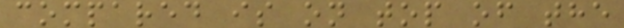compared is on top of the
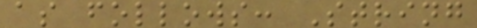as follows: String
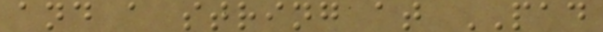and a string at PAD
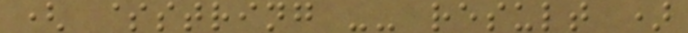( $string -- result )
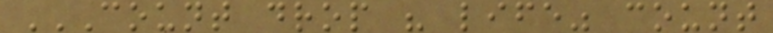COUNT DROP " LIFE" COUNT
